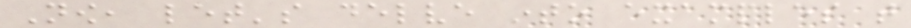Now, let's delve into examples that
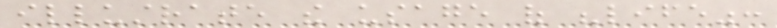illustrate the usage of "life":
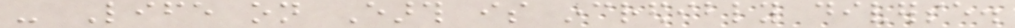- Life on Earth is incredibly diverse.
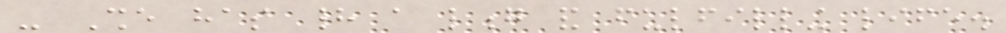- She has had a long and fulfilling life.
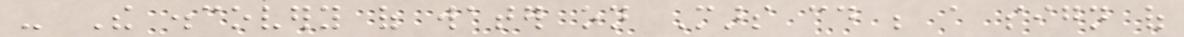- The discovery of water on Mars could be a sign of
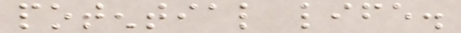potential life.
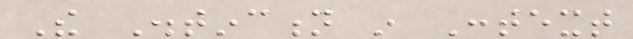The Distinction in Context
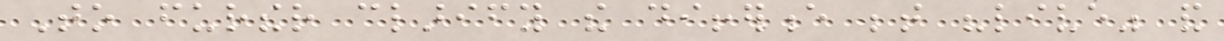To further clarify the difference between "live" and
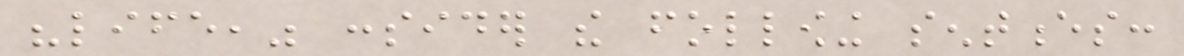"life," consider the following sentences:
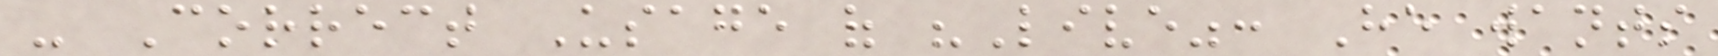- Correct Usage of "Live": He wants
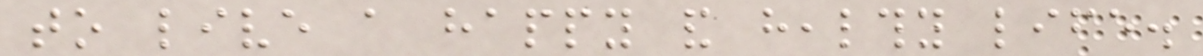to live a happy and healthy life.
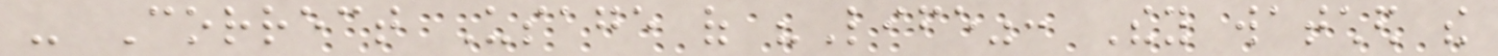- Correct Usage of "Life": They watched the
